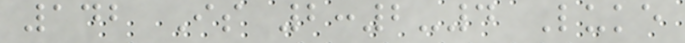142 Is 2:2-4 Luke
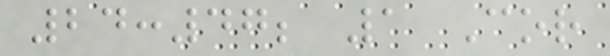24:47; 1 Cor
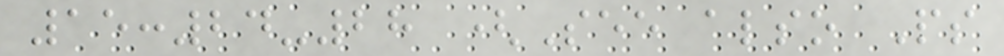15:24-28 (See also Ps
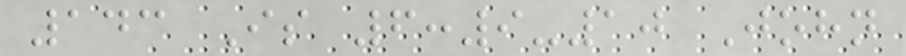143 Is 6:9-10 John
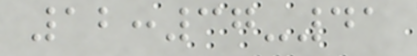12:37-41
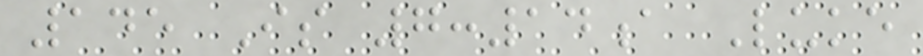145 Is 7:14a Luke
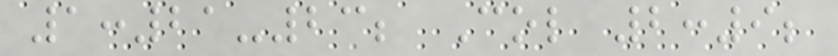1:21-23; Col 2:9;
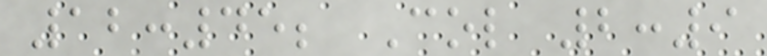12:45; Col 2:9
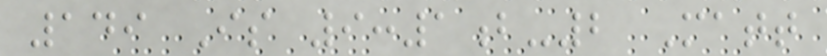149 Is 9:1b-2 Matt
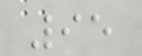95
